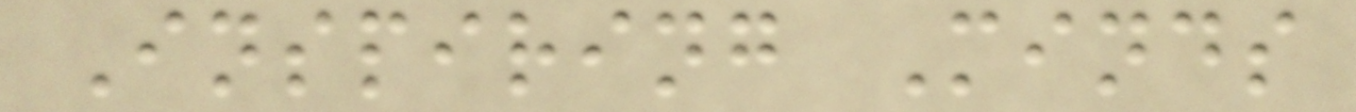Inspiring Minds
